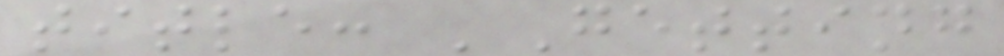title: 'Getting
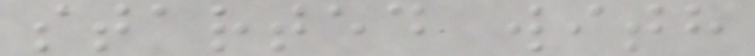started with
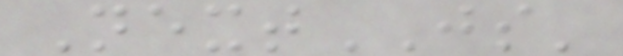NextJS'
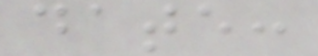date:
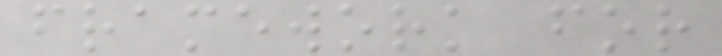framework for
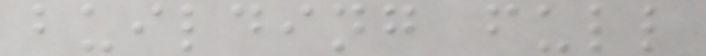building full
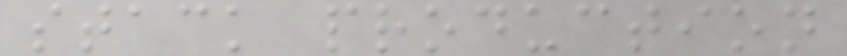stack production
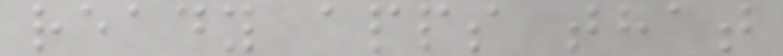ready apps that
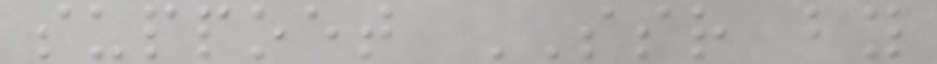suppoet SSR by
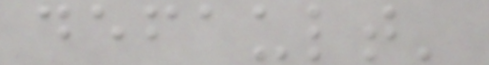default'
